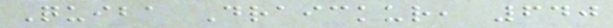Quiba Draickur, 640
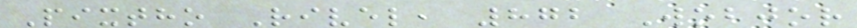Pixtho Rivel, 872 Wobjor
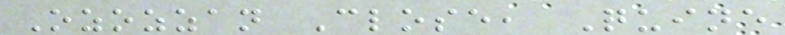Ozozzan Close, Quine
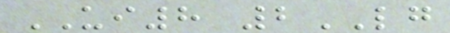UI8 2LG
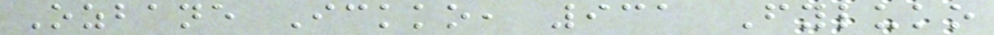Ozbane Ickko, 931 Fyluko
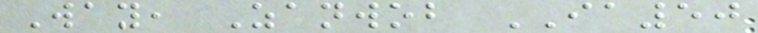Way, Zanwob IA50
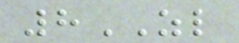8ZL
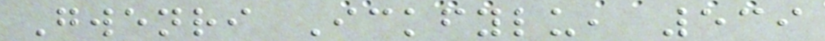Gwenri Ickfylu, 539
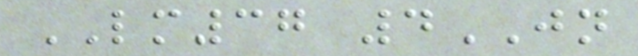LM37 4JN
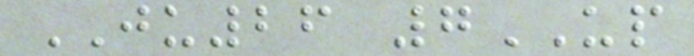JU26 7UP
